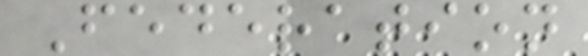Federation
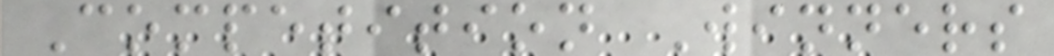Competition Winners
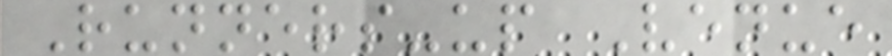Runners-up Venue
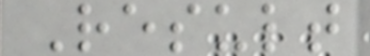Result
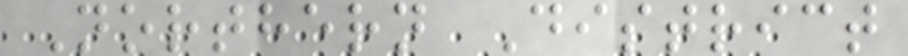Northern District
